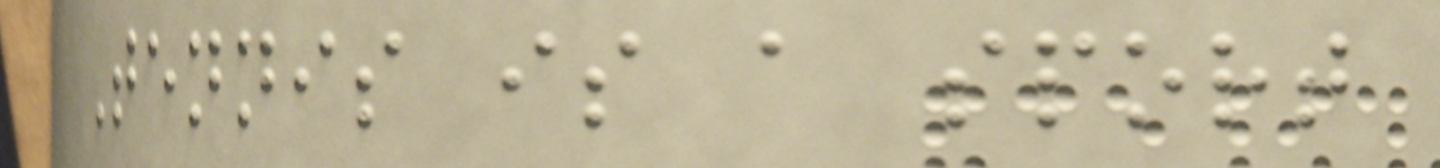Tennis is a sport
